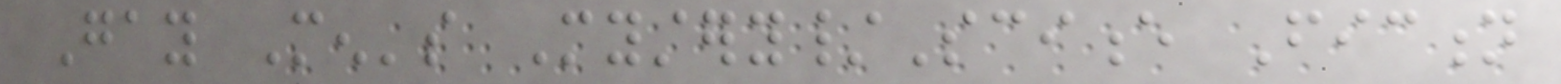Gay Men's Mystery/Science Fiction
